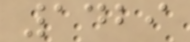1429
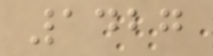1427
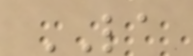LA
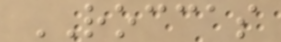ROCCAS
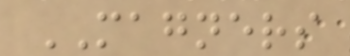MAGNERS
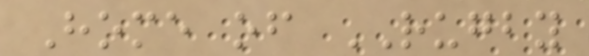Home of RUGBY
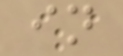in
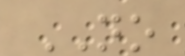NO
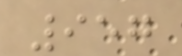957
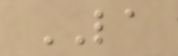LA
